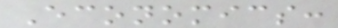Economics:
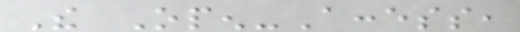The Open-Access,
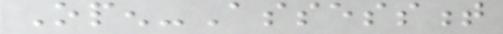Open-Assessment
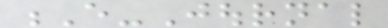E-Journal
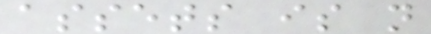assets is not
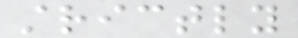strictly
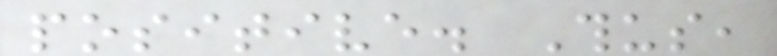positive. Thus,
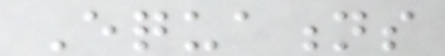Equations
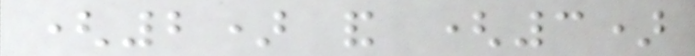(2) and (3)
